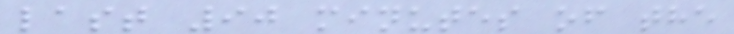last 90 minutes of the
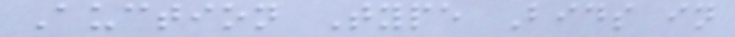Auction Type Bids in
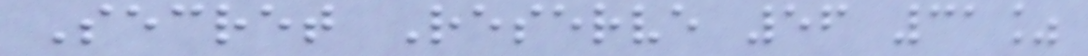Secret Reserve 56 31%
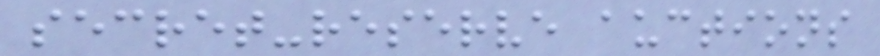secret-reserve auctions
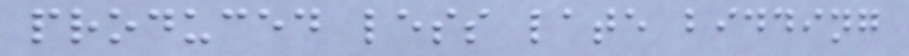produced less late bidding
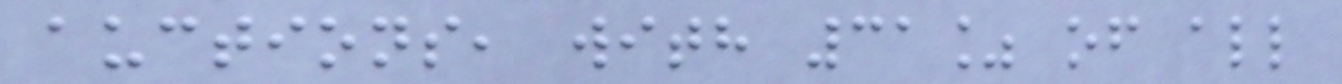auctions, with 31% of all
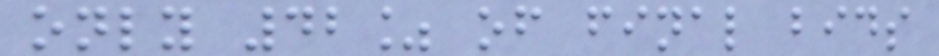only 42% of final bids
